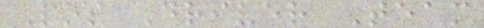Pos Driver Team
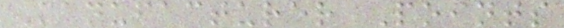Manufacturer Points
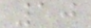10
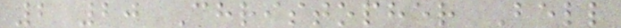2 20 Christopher Bell
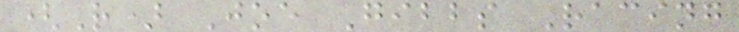(R) Joe Gibbs Racing
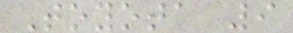Toyota 9
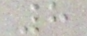8
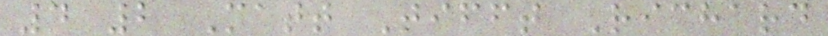4 2 Matt Tifft Richard
